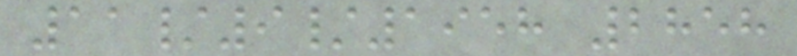11/9/1958 2858
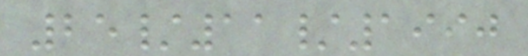25/11/1990
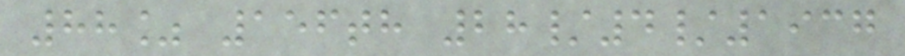88% 156th 28/4/1937
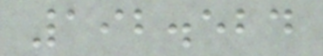192.524
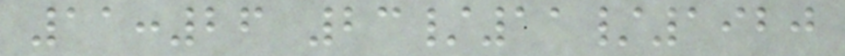11:26 23/11/1920
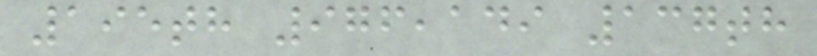195th 976,149 137th
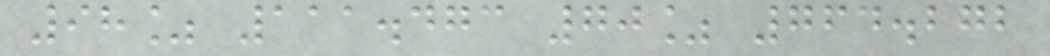98% 111.473 70% 764.272
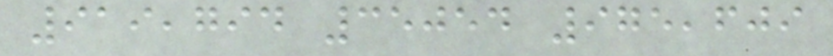919,794 35054 975,609
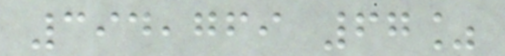394,769 67%
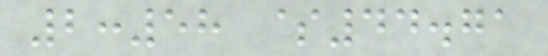2:58 $44.71
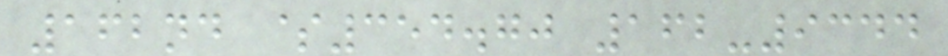162nd $354.70 162-9344
